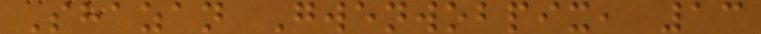Shazan Gwenwobpix, 13
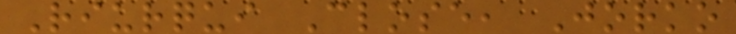Riurqui Close, Jorko
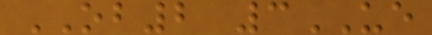OB2 3UE
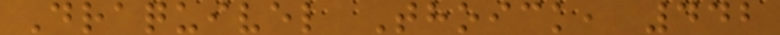Draquivel Thoick, 442
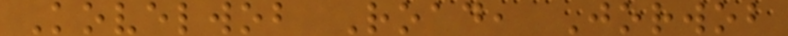Kovelwob Road, Jorwob
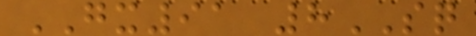GX91 8SQ
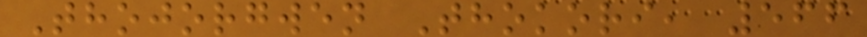Thojorgwen Thokori, 566
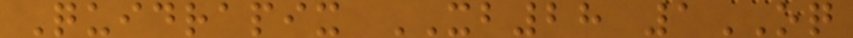Quidrapix XB28 1OQ
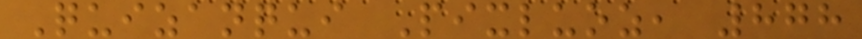Quizanqui Pixluoz, 878
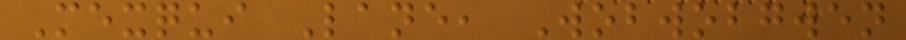Mexqui Lane, Wobwobgwen
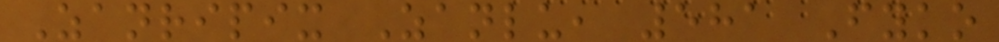Zanripix Zanlu, 581 Fyko
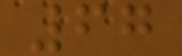67
